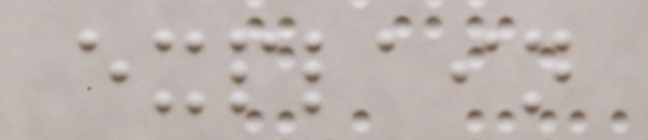explain
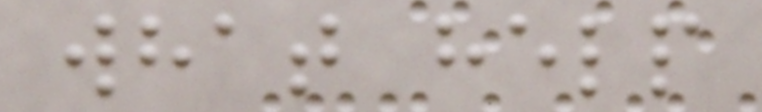what help
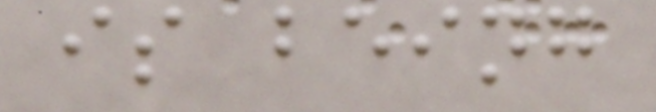is being
